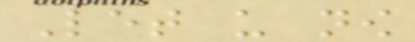Let us now
